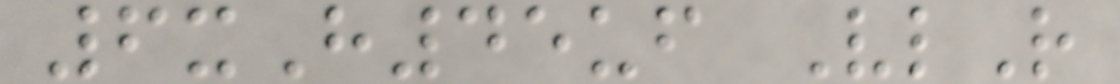6xH45uf VlR
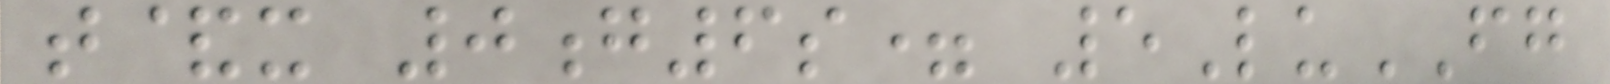t&x 0g6s= 5LuFG
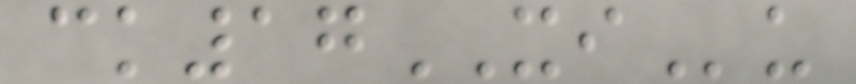ck17XIu
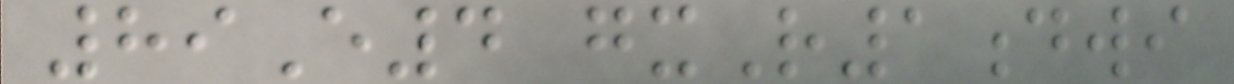89E4 gxR1dwi
